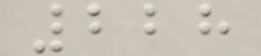228
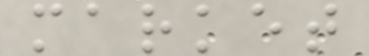market
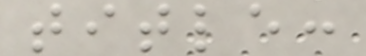title:
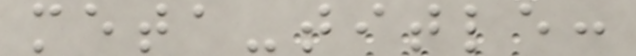meta-title:
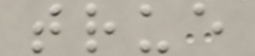true
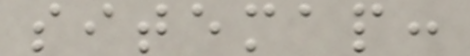sitemap:
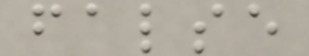false
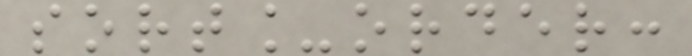sort_order:
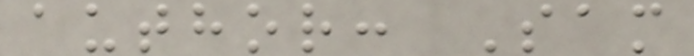author: Sam
